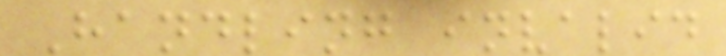Handling invalid
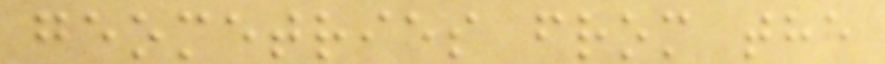geometries from the
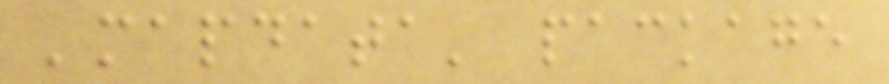'mapdata' package
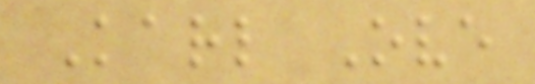Karl Ove
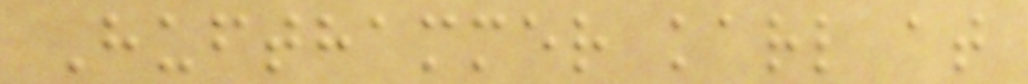Hufthammer karl at
